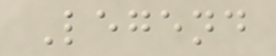Legend
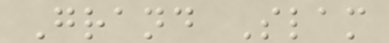Grand Slam
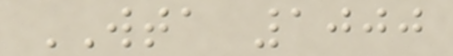WTA 1000
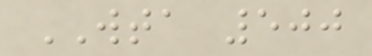WTA 500
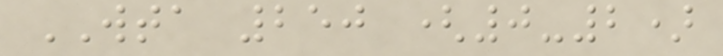WTA 250 (0-2)
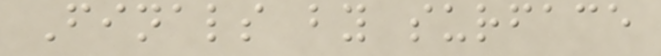Finals by surface
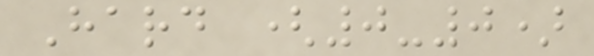Hard (0-0)
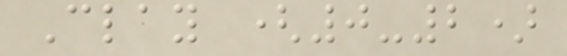Clay (0-2)
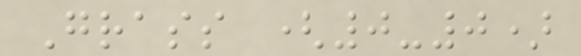Grass (0-0)
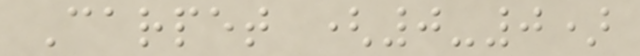Carpet (0-0)
